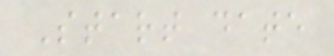Start date
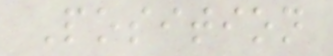Position
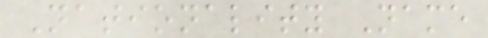Nationality Name
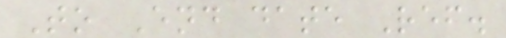To End date Ref.
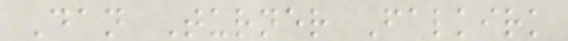Dan Turner Falkirk
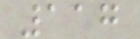117
